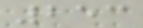253
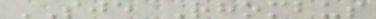SJE Rhombus
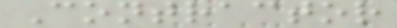Contractor
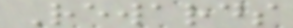Rewards
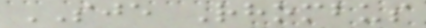SJE Rhombus
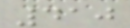410
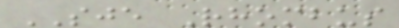SJE Rhombus
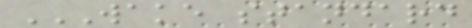WAKE STANDARD
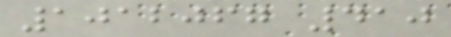1012067 410
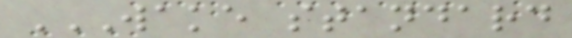WAKE STANDARD
